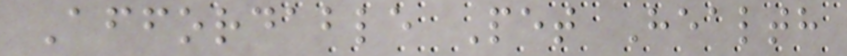Affordable Pet Health
